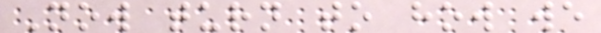Now turn to how we
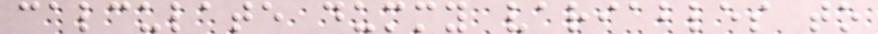calculate dummy variables to
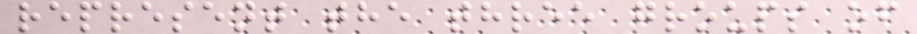represent the three groups of
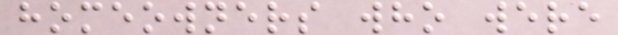homeowners who were
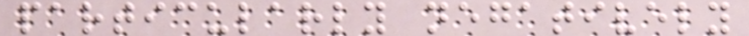particularly negatively
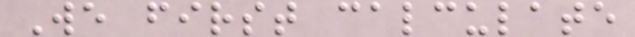We first calculate
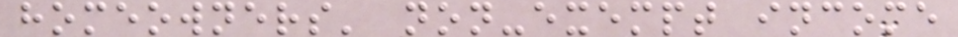homeowners' non-exempt income
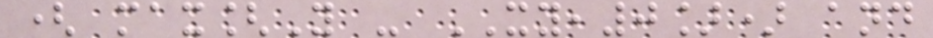( max[Y - XY,0]) and
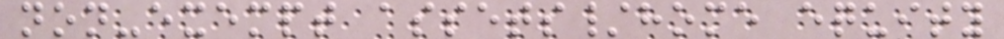non-exempt assets/home equity
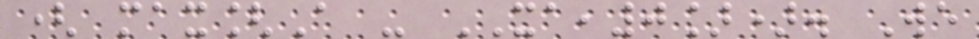( max[A - XA,0]). We
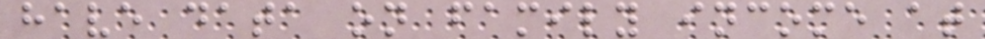have data on family income at
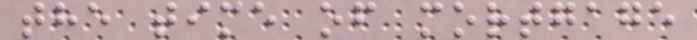the time of mortgage
